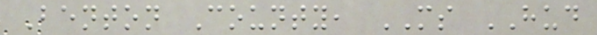Benton County, MS HUD
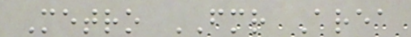Metro FMR Area
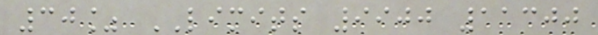30% LIMITS 9900 11300
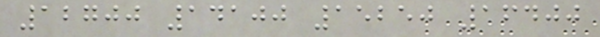12700 14100 15250 16400
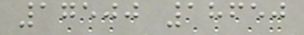17500 18650
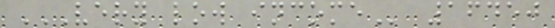VERY LOW INCOME 16450
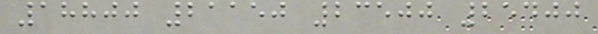18800 21150 23500 25400
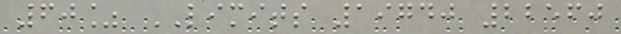60% LIMITS 19740 22560
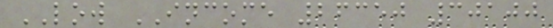LOW INCOME 26350 30100
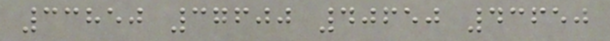33850 37600 40650 43650
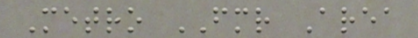Metro FMR Area
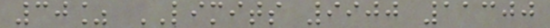30% LIMITS 9900 11300
